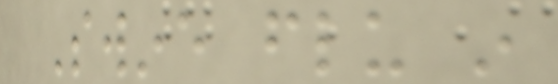Swine flu in
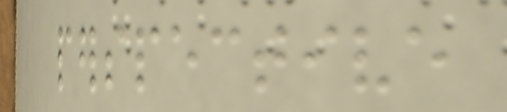perspective
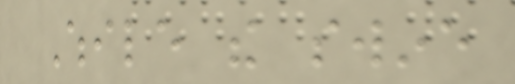While the swine
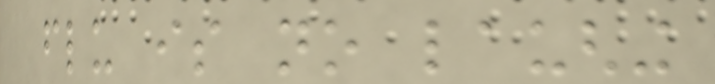flu is no laughing
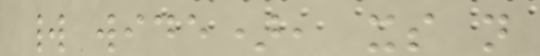world wide), its not
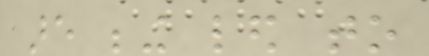are being led to
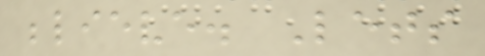believe. Lets
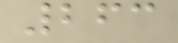263
